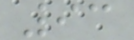93
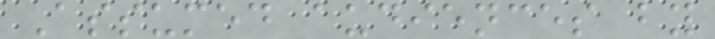Assumed audiences by
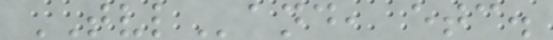TVLand, etc.
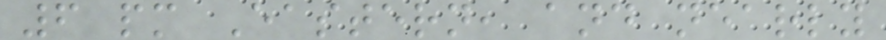6 pm Eastern, and nearly
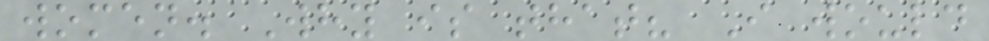women. Why is that? I would
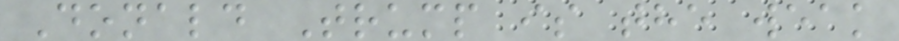Donald Trump is the weak
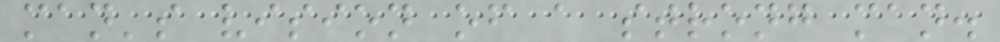man's vision of a strong man.
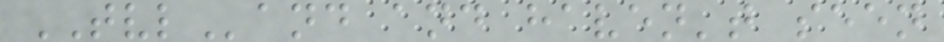TVLand and haven't seen
